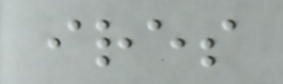ires
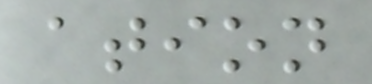ation
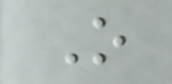O
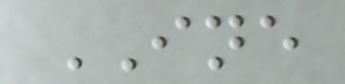INE
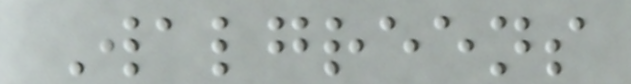Walgreens
